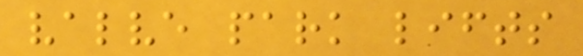valve park lifts
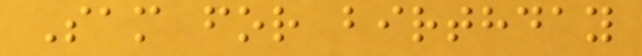Sam for birthday
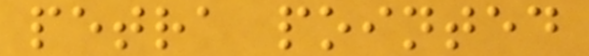petra pointed
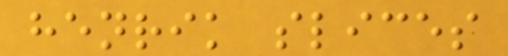henrik slices
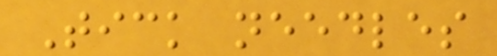Tick needles
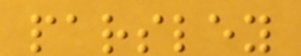parsley
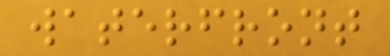waterfront
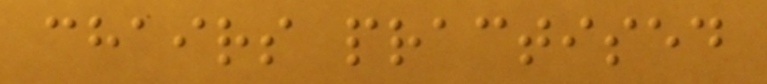chairs practised
